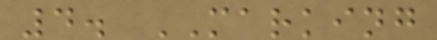4. MARKING
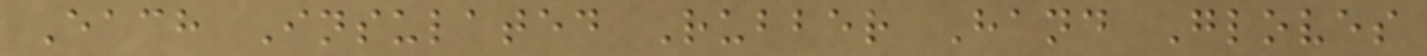Each Insulated Rubber Hand Gloves
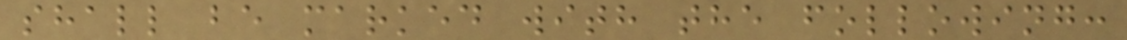shall be marked with the following:
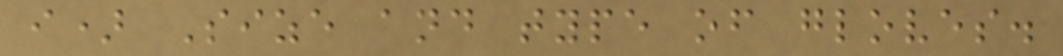i) Size and type of gloves.
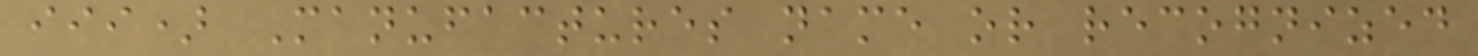iii) Manufactures name or recognized
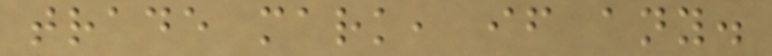trade mark, if any.
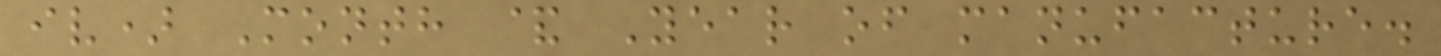iv) Month & Year of manufacture.
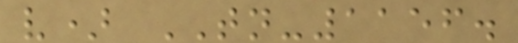v) TN-1156.
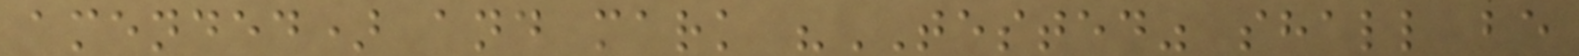amended) and mark "TESTED" shall be
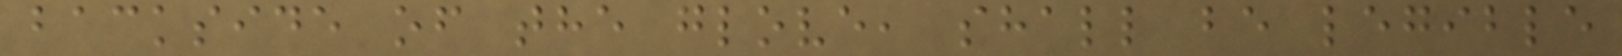backside of the glove, shall be legible
